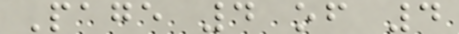Page 4 of 4
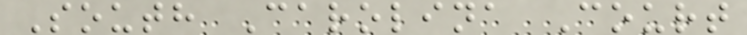South Carolina Court
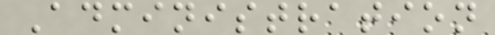Administration
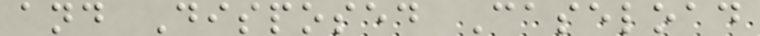and Disposed Caseload
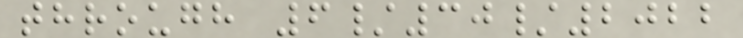through 6/30/2022
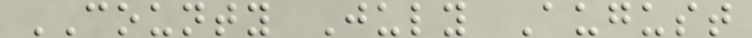COUNTY July August
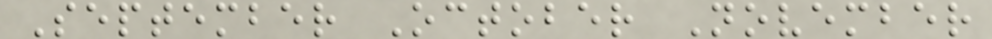September October November
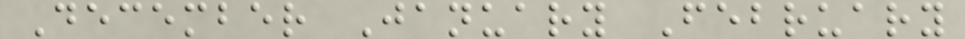December January February
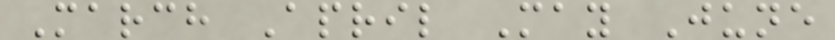March April May June
